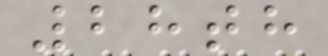28th
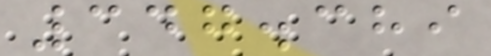347.389
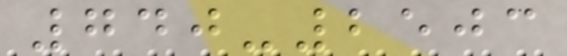740-2503
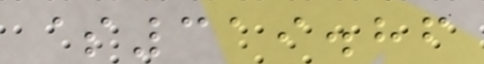$319.86
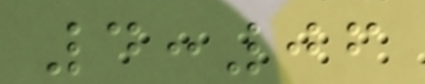4:06
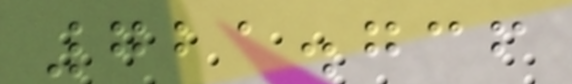721.736
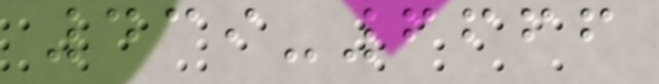439-6666
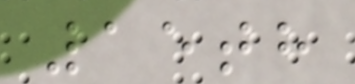15th
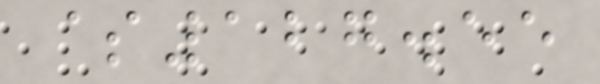$127.55
